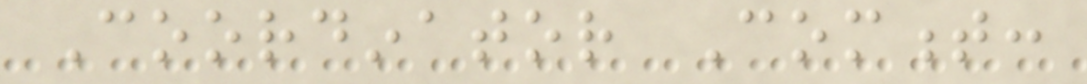Coordinator Comment:
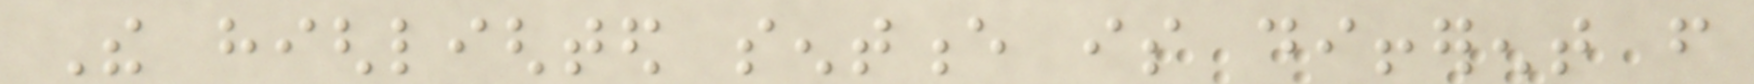The highlighted sentence is different from
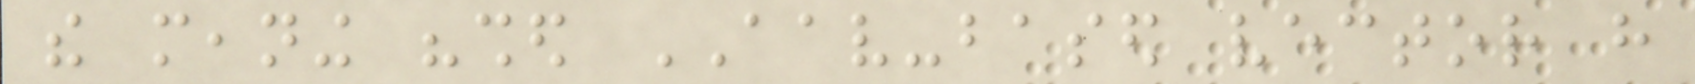the meaning "shed AAV-based vector have
